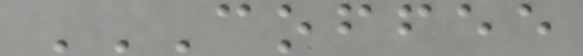COFFEE
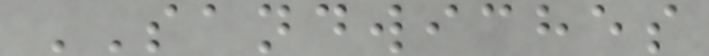SANDWICHES
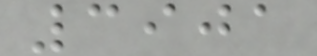3901
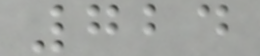724
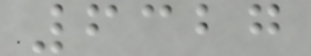6327
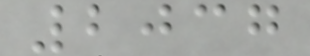2037
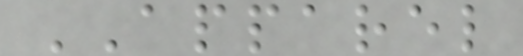APPAREL
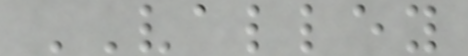VALLEY
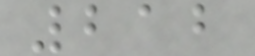212
